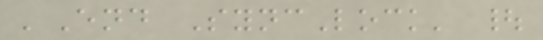'End SyncLock' |
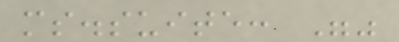ms.suite: ""
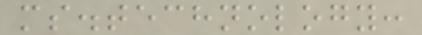ms.technology:
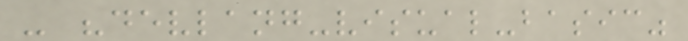- "devlang-visual-basic"
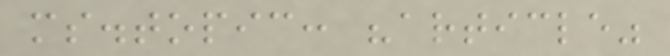ms.topic: "article"
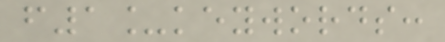f1_keywords:
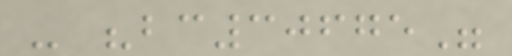- "bc30675"
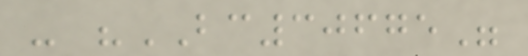- "BC30675"
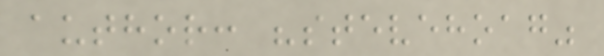author: "stevehoag"
